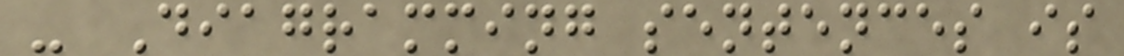- Diagramming sentences is
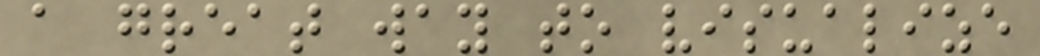a great way to visualize
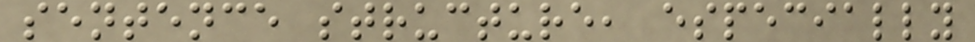sentence structure, especially
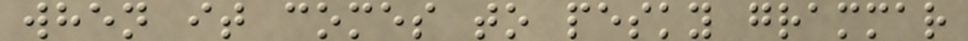when it comes to pesky grammar
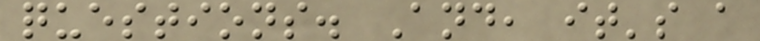questions. And, it's a
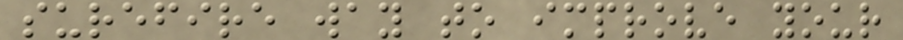surefire way to improve your
